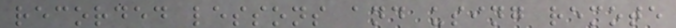recorded lessons and using remote
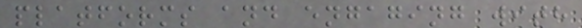platforms and engaging with
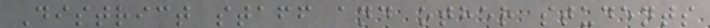District staff and other students
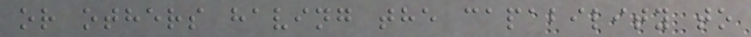or others having the capability to
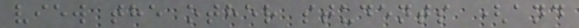view the other students (and
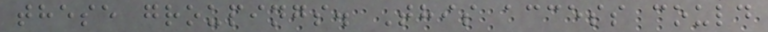these groupings. This access could
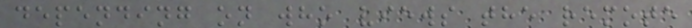depending on who views the remote
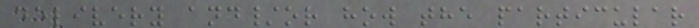delivery and/or how the particular
